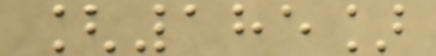[185]
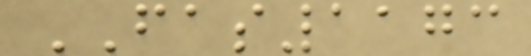FAS1173
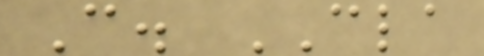C. CLA
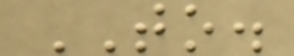TO.
